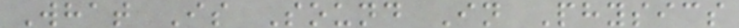What Is Sound In Physics
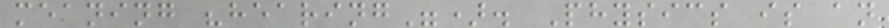meaning "hearing"). Physics is an
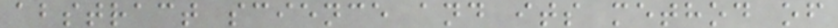abstract science and its method of
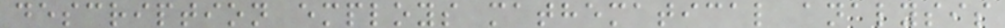description employs mathematical analysis
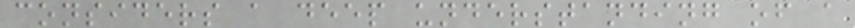considers a deep understanding of a
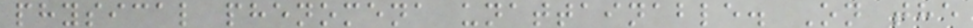physical phenomena unattainable. On the
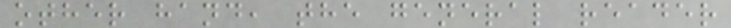other hand, the general reader
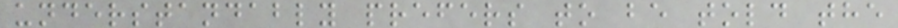understandably prefers to be told the
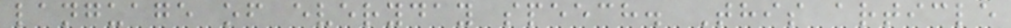language of everyday speech. This article
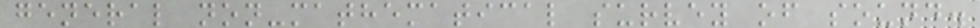general non-mathematical survey of sound.
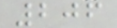206
